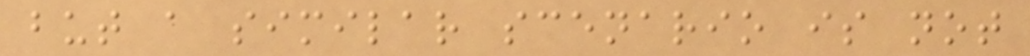but a similar scenario is not
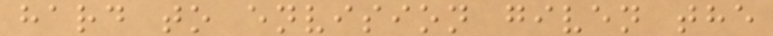hard to envision given the
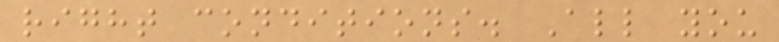right conditions. All you
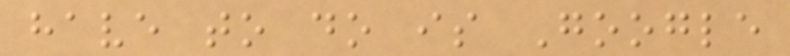have to do is Google
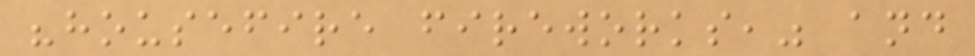"housefire fireworks," and
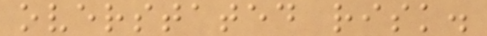overstated risk.
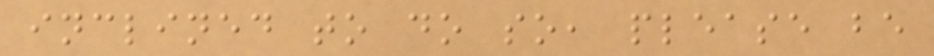inclined to do so, please be
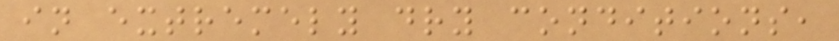in extremely dry conditions,
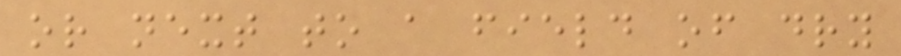or next to a field of dry
